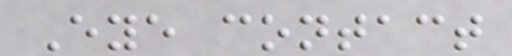Eye contact
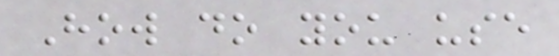How do you use
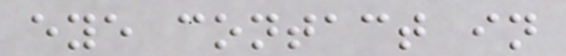eye contact in
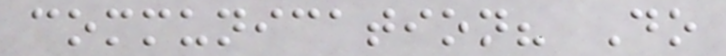communication? Do
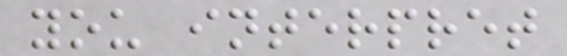you interpret
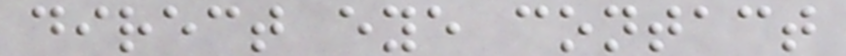direct eye contact
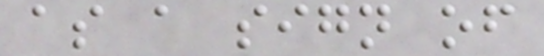as a sign of
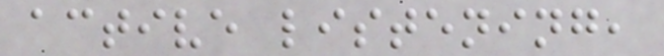active listening,
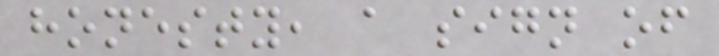honesty, a sign of
